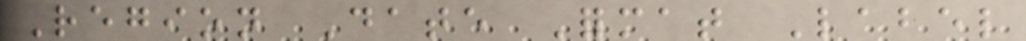Region Date Format Label
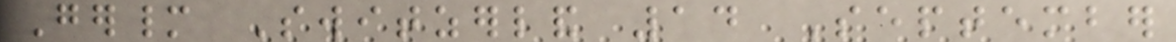Germany Switzerland 14 September
